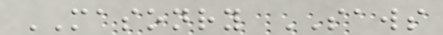MASONRY SAWS
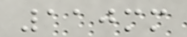110mm
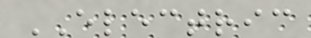ELECTRIC
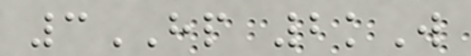3HP 2kW
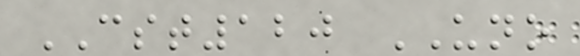CST120 UNO
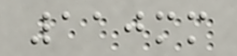110mm
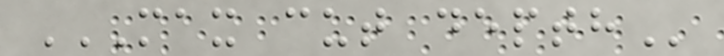MAX CUT DEPTH
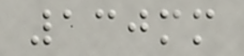130mm
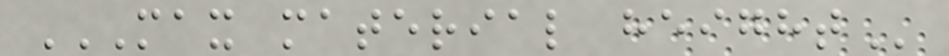MAX MATERIAL HEIGHT
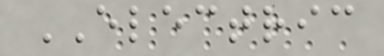ELECTRIC
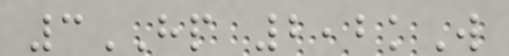3HP 2,2kW
